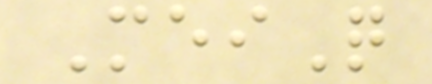MeiQ
